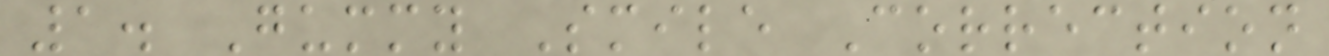1. Gummy Smile Correction
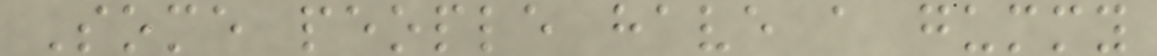Some people have a gummy
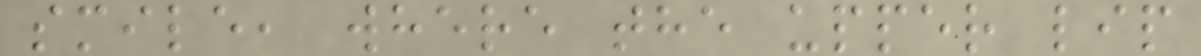smile, where the upper lip
